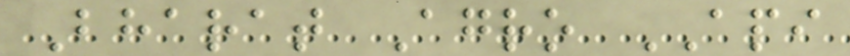Bharat Agro API
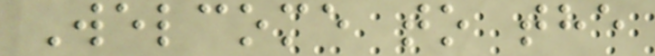Welcome to the
